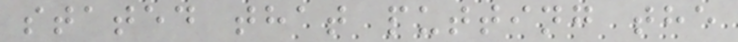stated that putting the
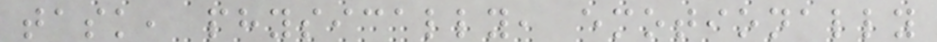task, physically, emotionally
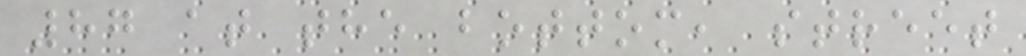87 at the bottom, street
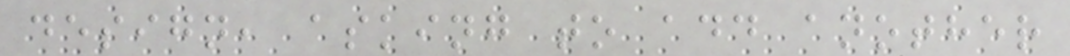design, asking to add another
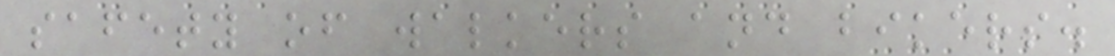safety of walkers and bikers.
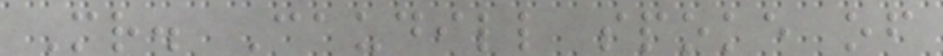Mr. Caudill spoke of
